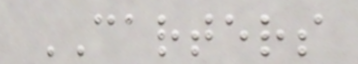CARTERS
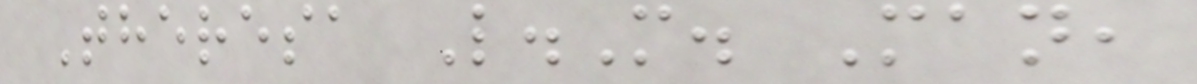Theresa L.M. Man,
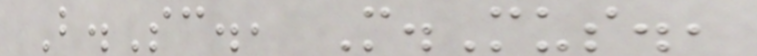B.Sc., M.Mus.,
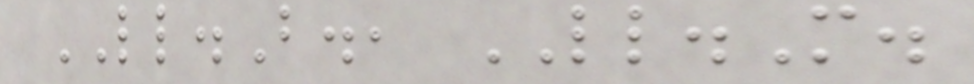LL.B., LL.M.
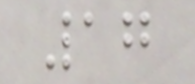17
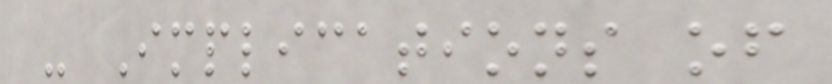- Implications of
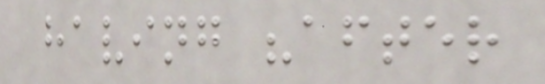having "after
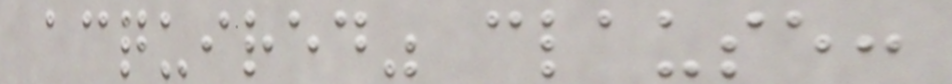acquired" clause:
